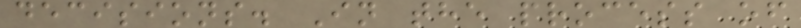decisions. In the process of
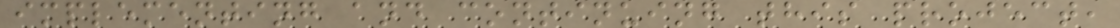implementing and continuing this project,
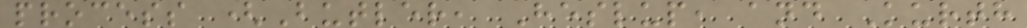process (Butler, Heslup, and Kurth
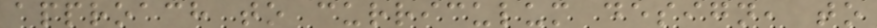approach to curriculum design, to
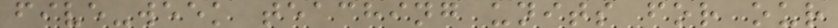five-week teaching units for our
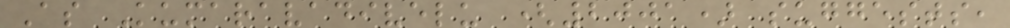As Kumaravadivelu (2001) suggests,
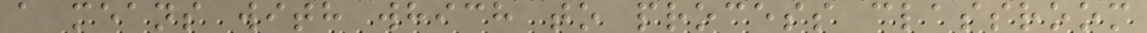a means with which to process classroom
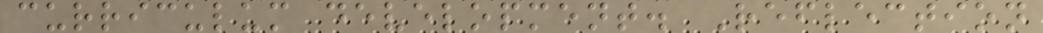curriculum development. Reflection
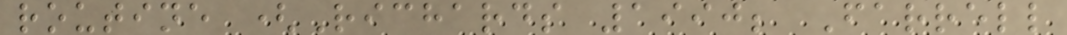routine (Richards 1990; Farrell
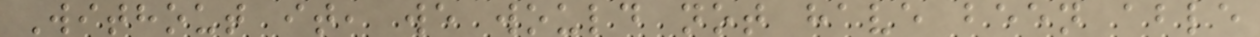Without it, we would not have been able
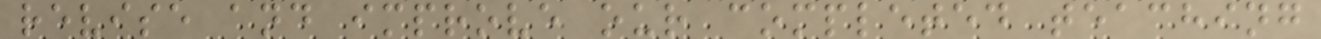revise and improve our completed teaching
